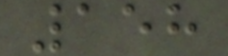158
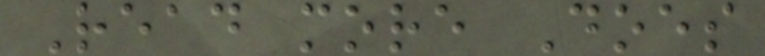Read more Does
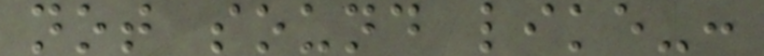not sound like-:
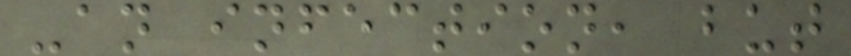-an infection, but
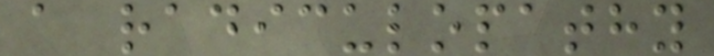a radiculopathy
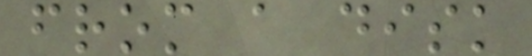from a disk
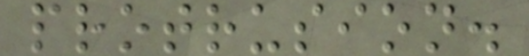protrusion.
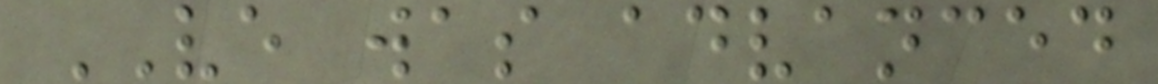VE was advanced
